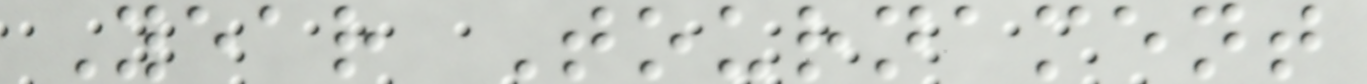Year Tournament
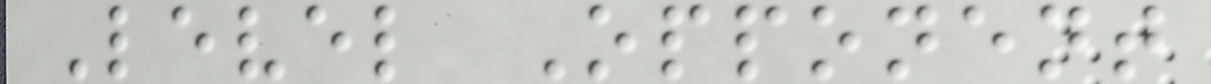Level Opponent
